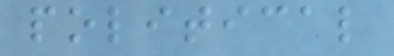political
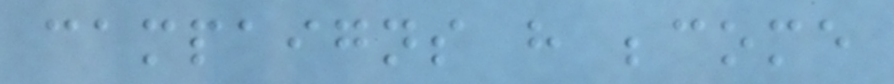campaigns have become
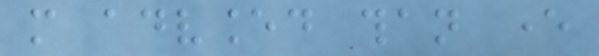more advanced than ever
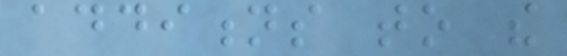additions to the
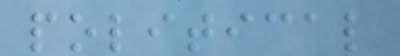political
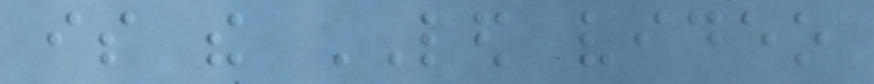is the LED video
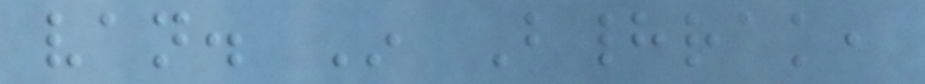van. In Bhadrak,
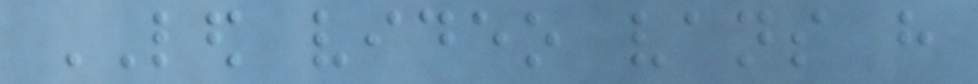LED video vans have
